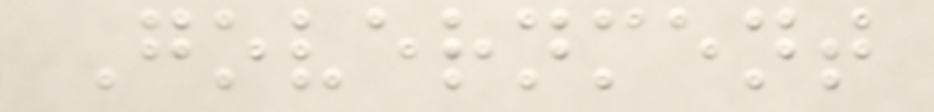Government
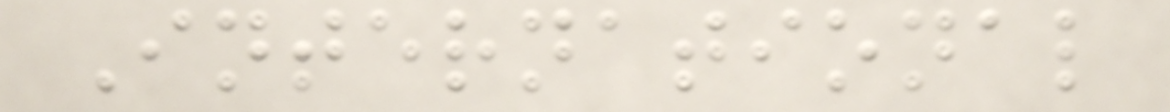International
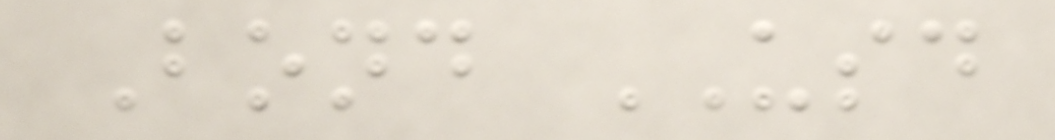Bond USD
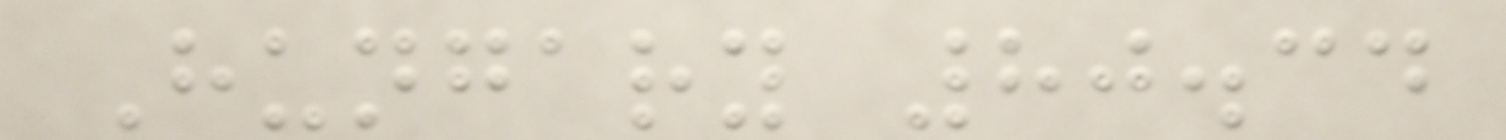Hungary 80.34
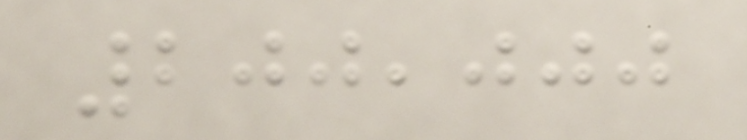200,000
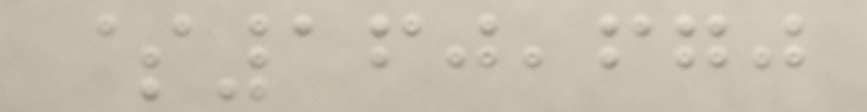$160,670
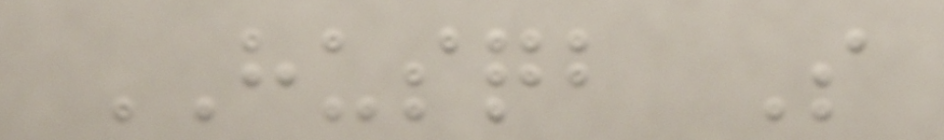HUSQB S
